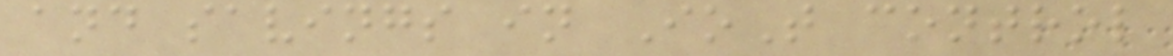and savings in IoT control
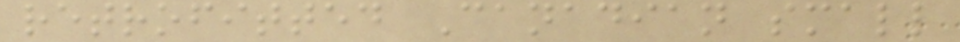retrofitted Canadian small
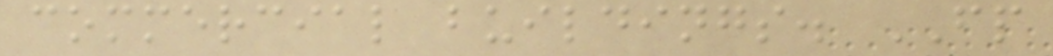commercial buildings. FP
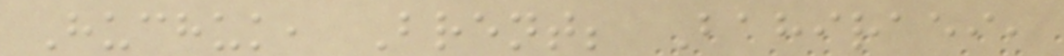Huchuk, Brent; Bahiraei,
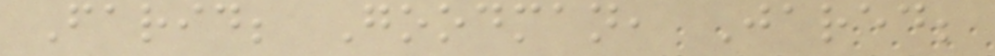Farid; Goodman, Jared;
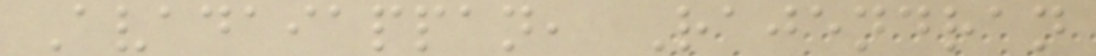Avadaiappan, Rajendran
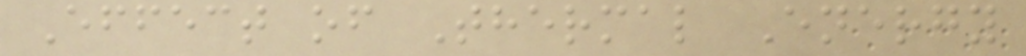Effect of Thermal Energy
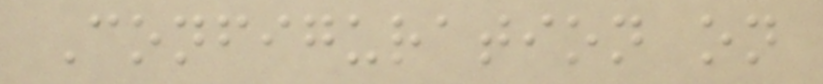Configuration on
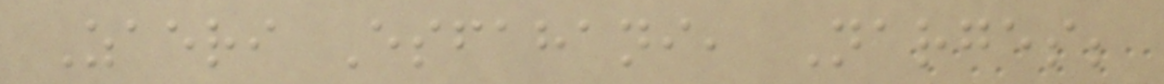Zaeri Esfahani, Narges;
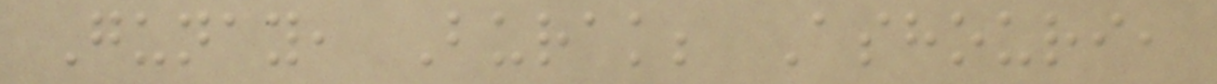Gunay, Burak; Ashouri,
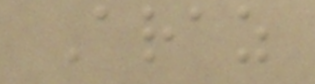Araz
